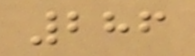286
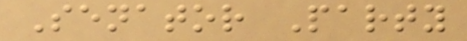Senator Party
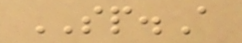SP.A
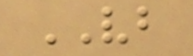VB
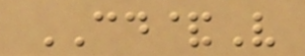CD&V
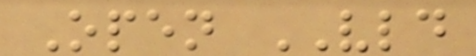Open VLD
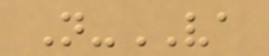N-VA
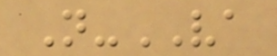N-VA
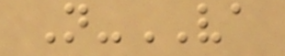N-VA
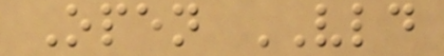Open VLD
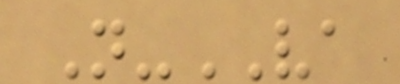N-VA
